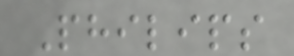Philips
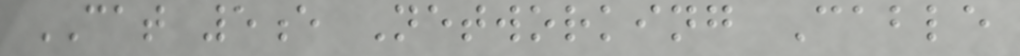CAT 5e Networking Cable
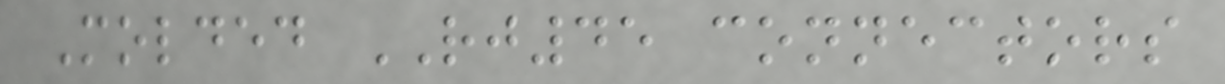Molded RJ45 connectors
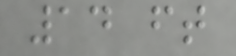14 ft
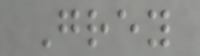Grey
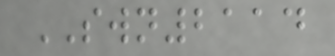SWN2114
